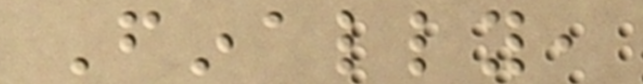Finally,
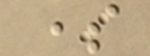some
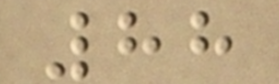88
